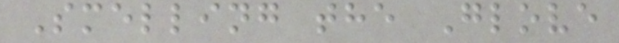Smelling the Glove
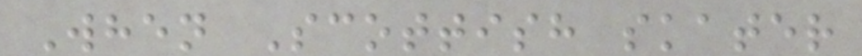When Scottish skater
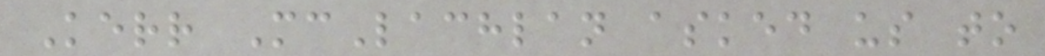Kerr McLachlan asked us to
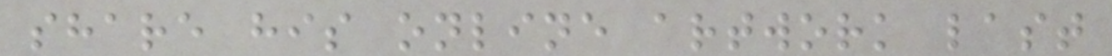share his online artwork last
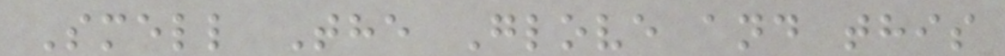Smell The Glove and this
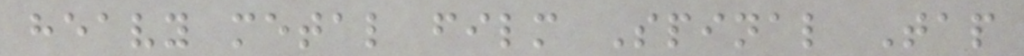heavy metal film Spinal Tap
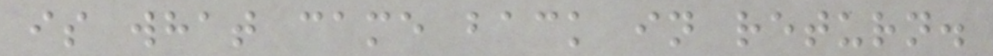is what came back in return.
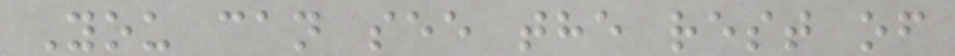You can see the rest of
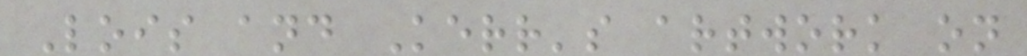Lois and Kerr's artwork on
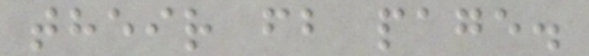their fb page.
